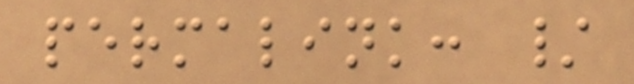permalink: /
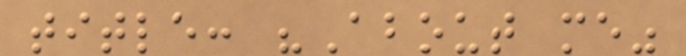title: "About me"
